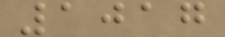1017
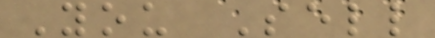You Sell
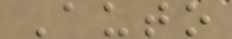Auto
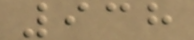938
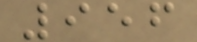956
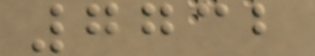7732
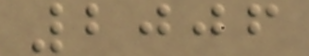2006
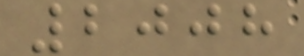2008
